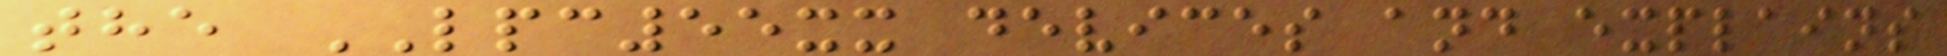the LPC55xx devices and explains
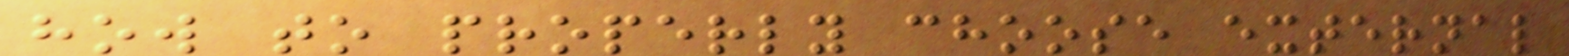how to properly choose external
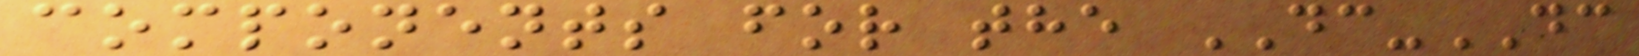components for the DC-DC
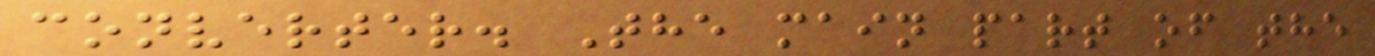converter. The main part of the
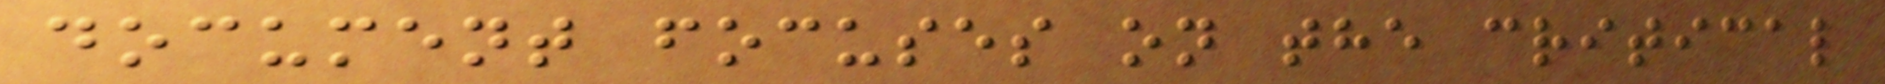document focuses on the critical
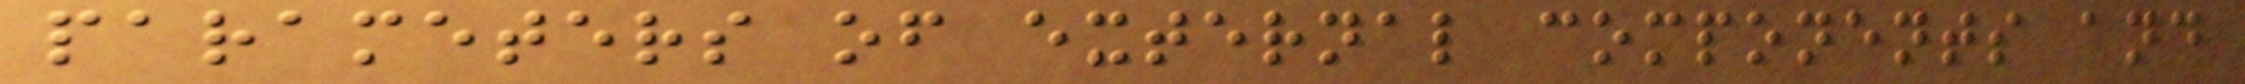parameters of external components and
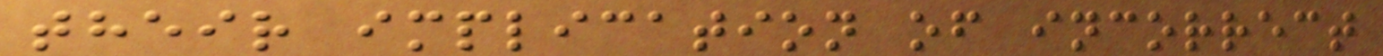their implication of incorrect
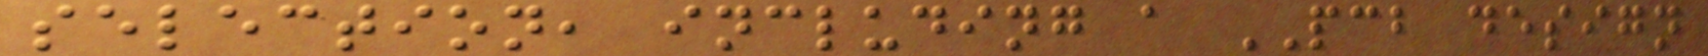selection, including a PCB design
